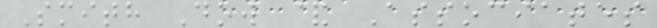Smith Dow & Associates
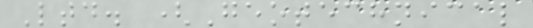Ltd. (Geotechnical
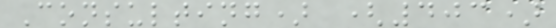Consulting) (403)
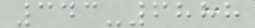343-6888
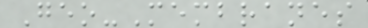Geo-Membranes
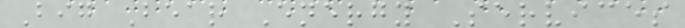Big Bear Energy Services
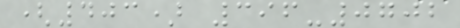(403) 396-0702
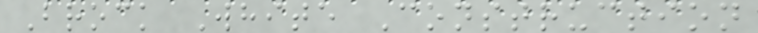Brock White Construction
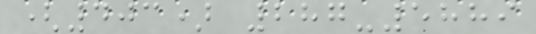(403) 287-5889
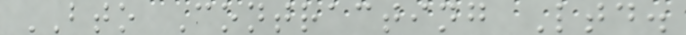BTO Contracting Ltd.
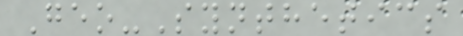Geo-Synthetics
